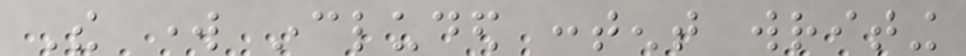The work included content writing
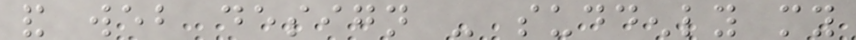and web design - suddenly my
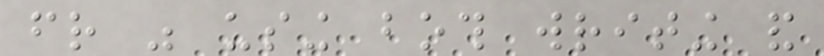friend was using both writing and
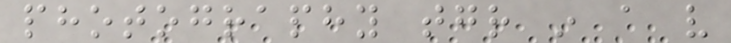photography together in a very
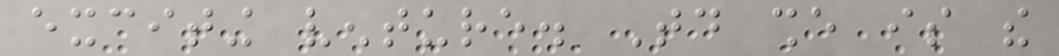exciting venture. Today she is the
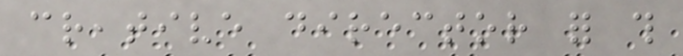creative director for this
